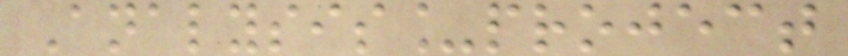Analysis_project
